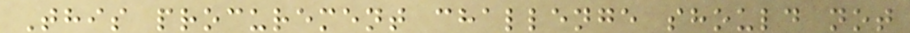This procurement challenge should not
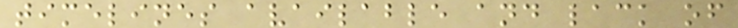timelines available and lack of
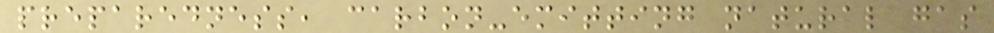preparedness, carbon-emitting natural gas
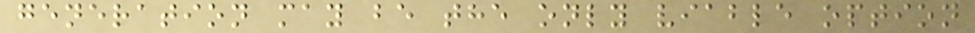generation may be the only viable option
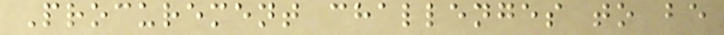Procurement challenges to be
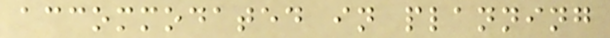accommodated in planning
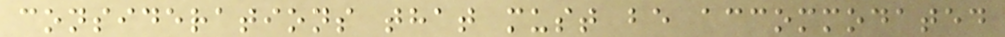considerations that must be accommodated
